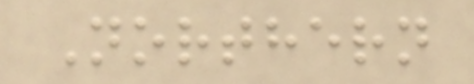Northern
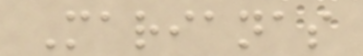Marianas
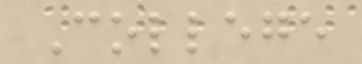College
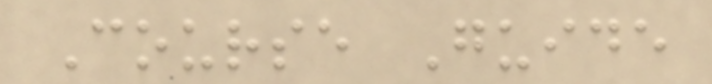Course Guide
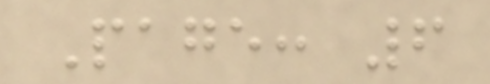Page: 6
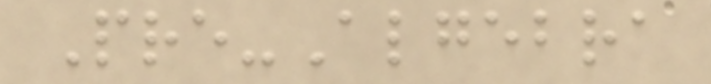Pre-Algebra
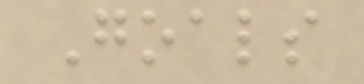Goals
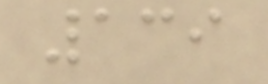139
